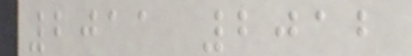2011 2012
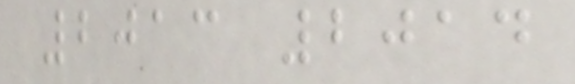2013 2014
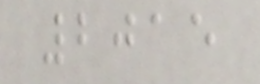2015
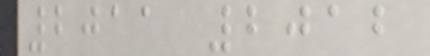2011 2012
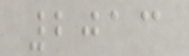2013
